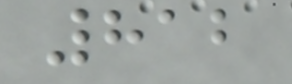812
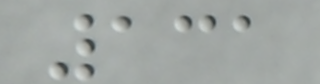131
